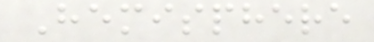Hemisphere
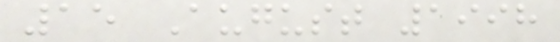15 August 1998
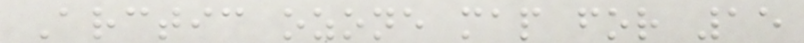Arctic ozone map for 15
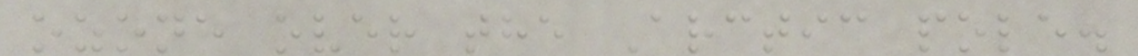ozone over the Arctic pole.
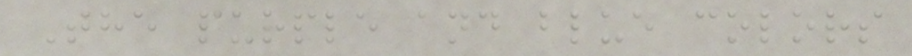The purple and blue colors
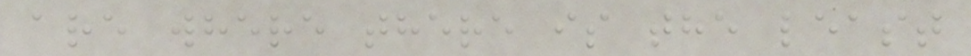are where there is the least
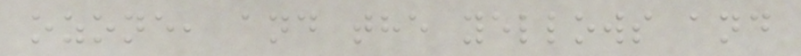ozone, and the yellows and
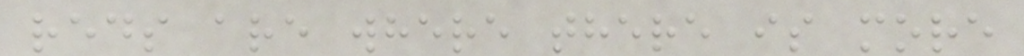reds are where there is more
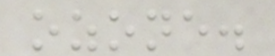ozone.
